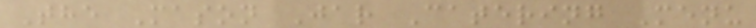The Mason Jar Catering Menu
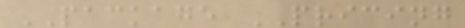PACKAGE PRICING
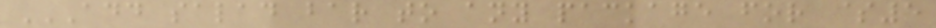ADD SALAD BAR TO ANY PACKAGE FOR $5
